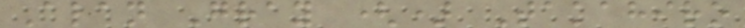Alan Gray () Takahiro
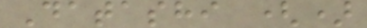Datashi ()
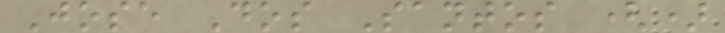Jose Dos Santos ()
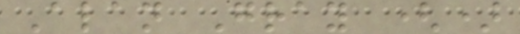Alan Gray ()
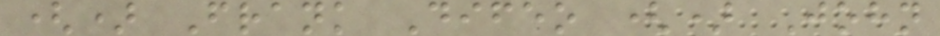() Frank Difeo () John
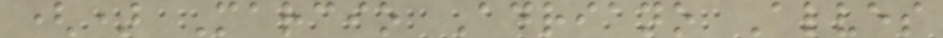() Marcio Adriano Alves
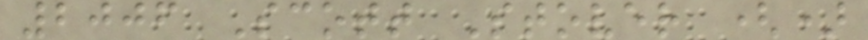2006 Scott Stover ()
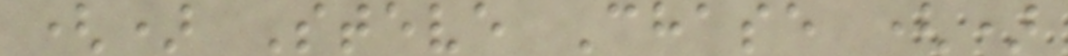() Steve Chase ()
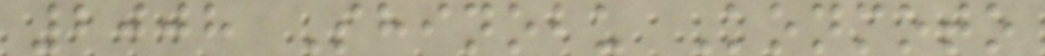2008 Shinobu Konmoto
